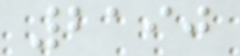2190
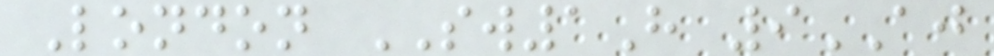London SW1H 9AJ
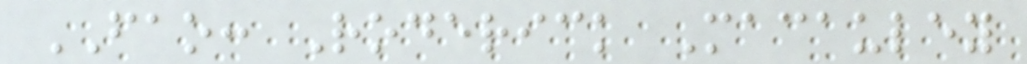FAO: Roderick Macauley
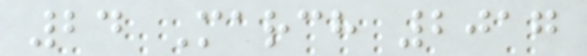24 March 2017
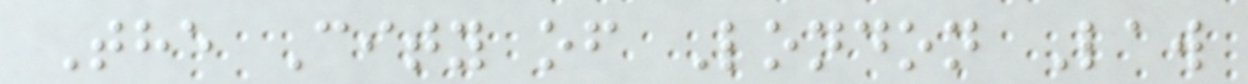The City of London Law
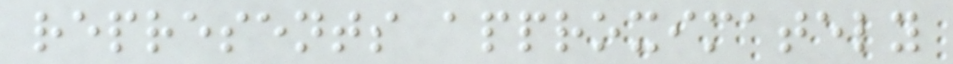represents approximately
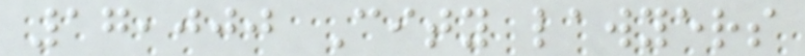17,000 City lawyers
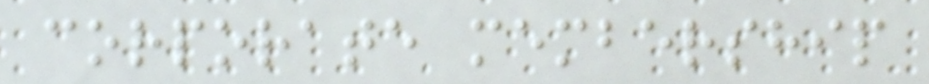corporate membership
